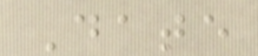Date
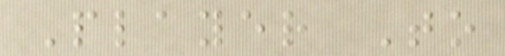Player To
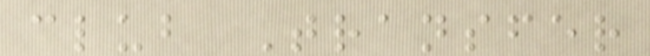club Transfer
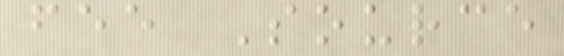fee Source
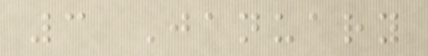3 January
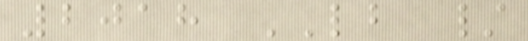2018 LB /
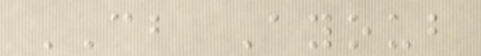CB Ayoub
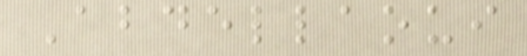Abdellaoui
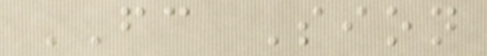FC Sion
